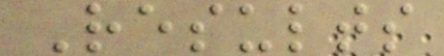Results
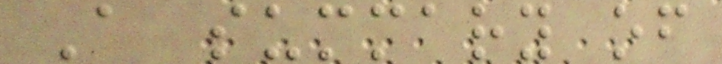A summary of
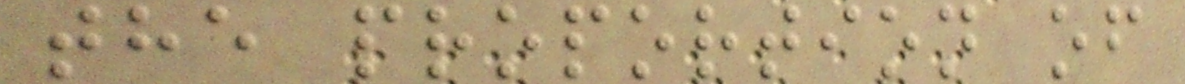the proportion of
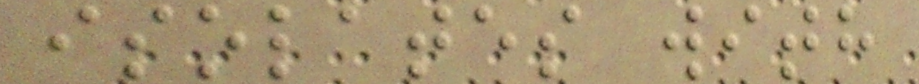isolates with
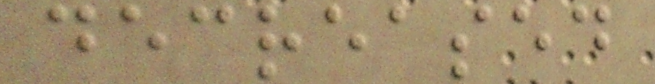decreased
